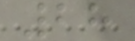28
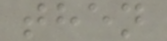then
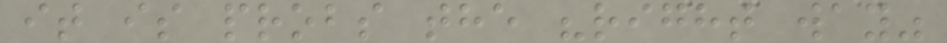it is probs the "right way"
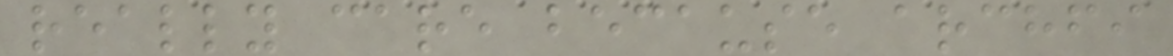really care because archfi
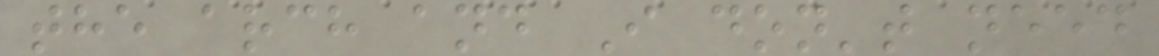the arch and I don't need
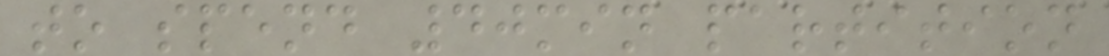to spend 40min partition
